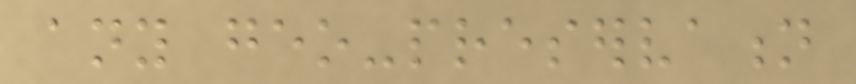any geo-preservation
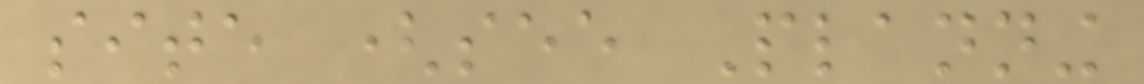site (see Planning
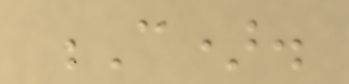C).
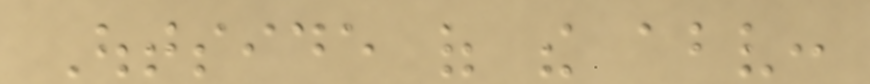Outside of the above:
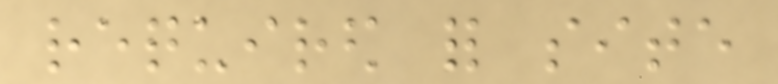required for site
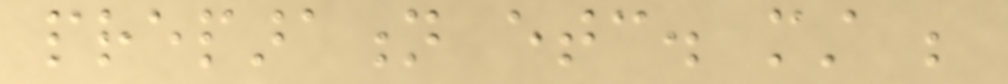preparation etc. must be
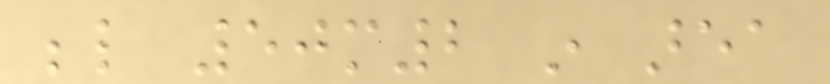below 50m2 in area
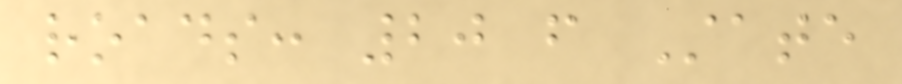roads: 20 from State
